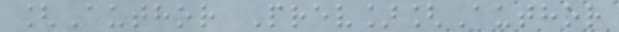[Author Prev][Author
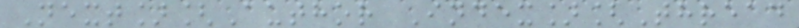Next][Author Index][Thread
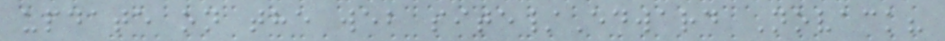update on the web site/Edward Novack?
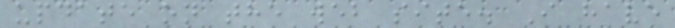update on the web site. I have
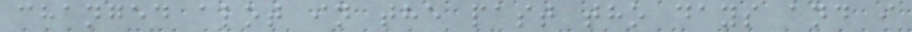changed alot in the past tho days and i
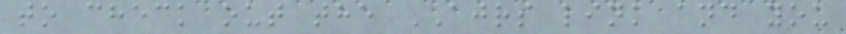to check out the AJRS link and you
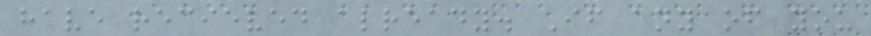have recieved already. If any of you
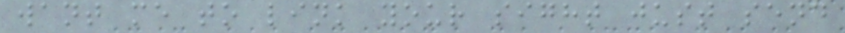want me to link your sight just send
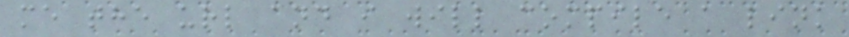me the url and i will compile a link
